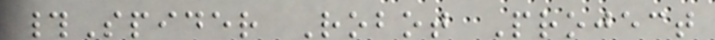#Spider Robot Project
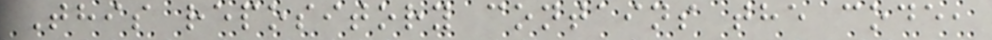This repository contains the code,
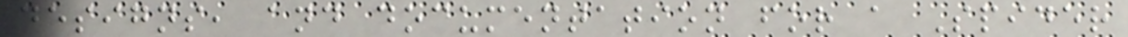designs, and documentation for a Spider
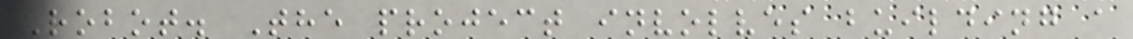Robot. The project involves building a
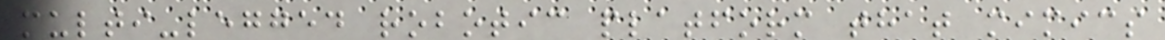multi-legged robotic platform that mimics
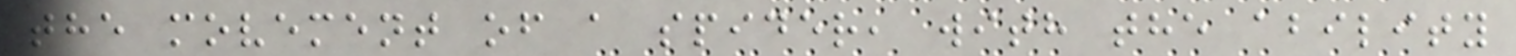the movement of a spider, with the ability
